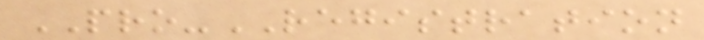PRO-REGISTRATION
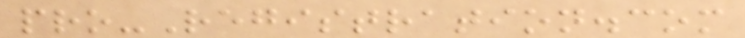pro-Registration.com
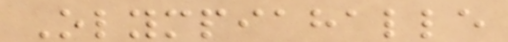Olympiahalle
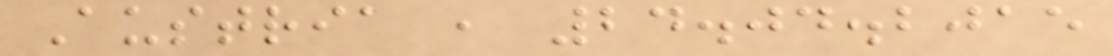Austria , 24.04.2015
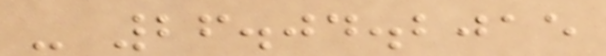- 26.04.2015
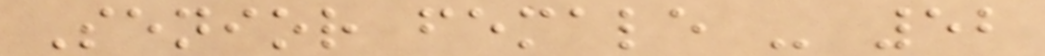Senior female - 52
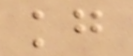kg
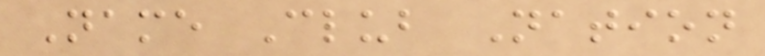Name Club Nation
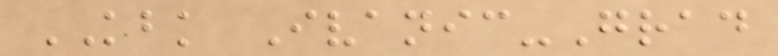KBK Ivanic-Grad
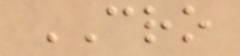CRO
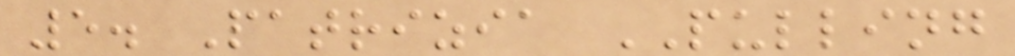5. Patrizia PULLING
